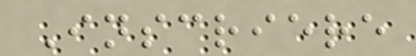Inscriere
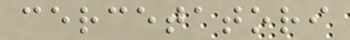cercetatori
